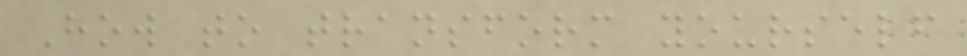How to transform yourself
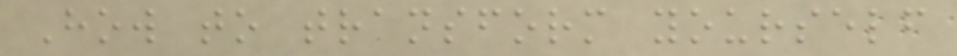How to transform yourself
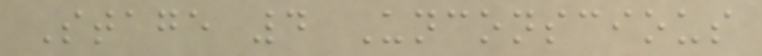Stage 4 Unconscious
